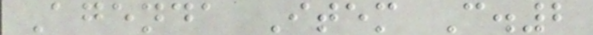Agenda Item C.2
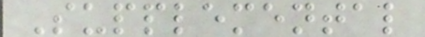Supplemental
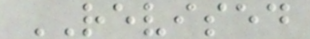REVISED
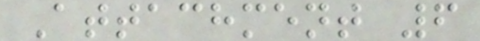Attachment 6
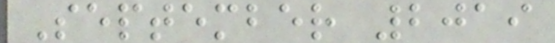September 2019
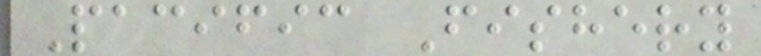Pacific Fishery
